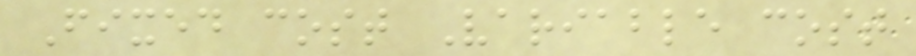Fixed cost Variable cost
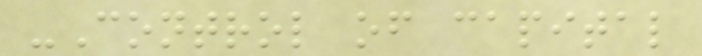-Control of capital
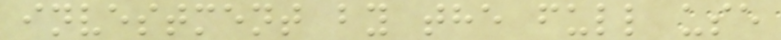investment by the full use
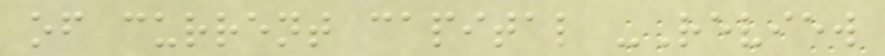of current capital -Review
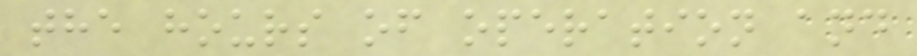the hours of operation and
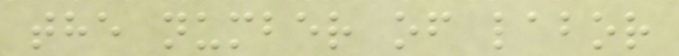the number of labor
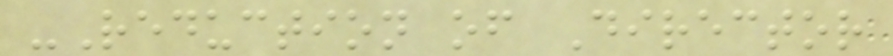-Reduction of Director
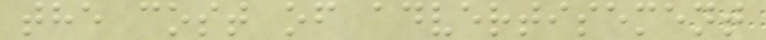the cost of advertisement
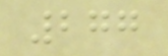277
